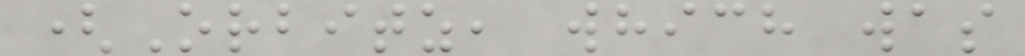(Orbitz, which was
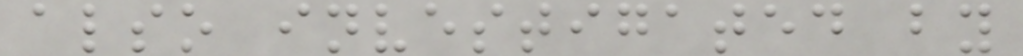also investigated by
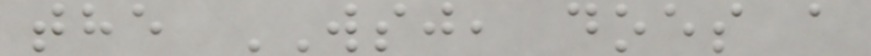the WSJ, does a
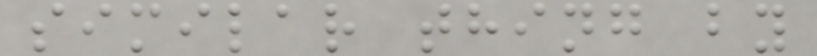similar thing by
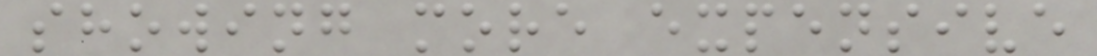showing more expensive
